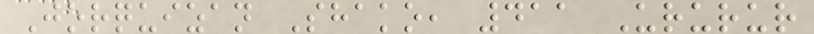Jorquizan Shako, 411 Ururur
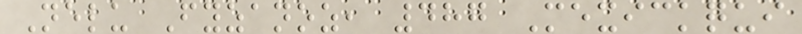Nelu Fyzanoz, 487 Mexickqui
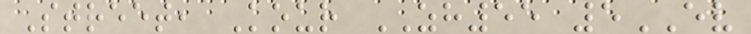Street, Kour ZH55 5EV
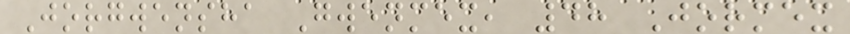Jorgwensha Gwenmex, 48 Jormex
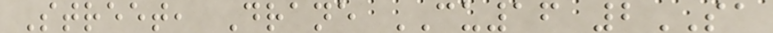Street, Drane CU16 2SA
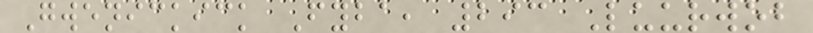Gwenickick Fyba, 293 Luurwob
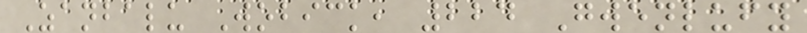Zanbalu Wobick, 224 Gwenlufy
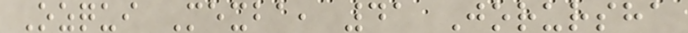Ozqui Mexba, 41 Jorursha
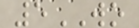5WO
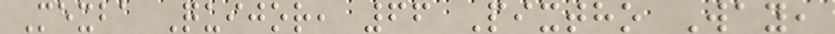Mexba Quijor, 66 Pixtho Way,
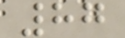87
